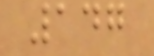147
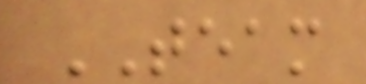TEAM
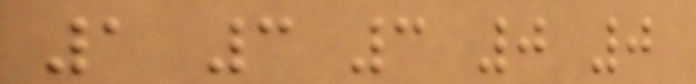1 3 3 0 0
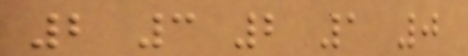2 3 2 1 0
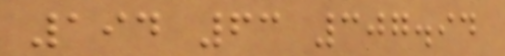194 63 307.94
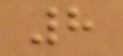8
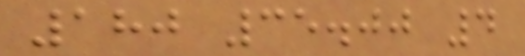180 35.00 4
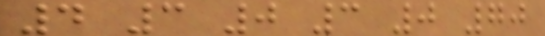4 3 0 3 0 70
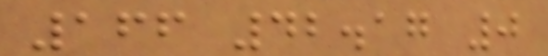166 42.17 0
